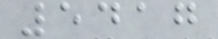5417
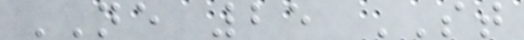NE 25 ST
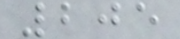205
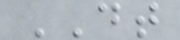DT
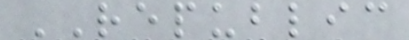REPUBLIC
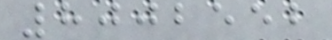8002552
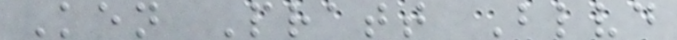Ken Pratt Blvd
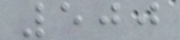500
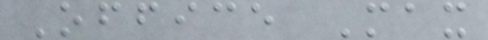Office Max
